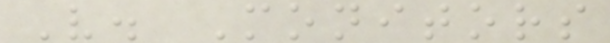V. Monitors
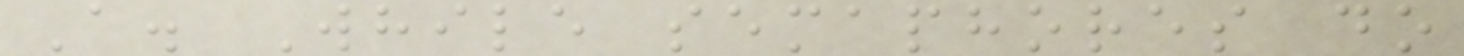A. While semaphores do
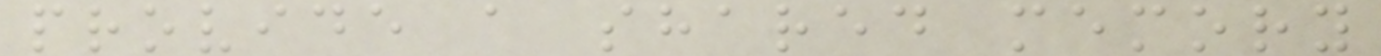provide a shared memory
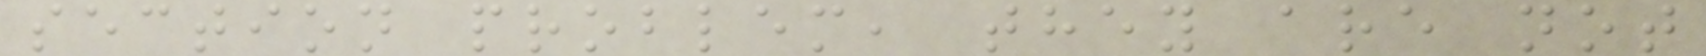section problem, they are not
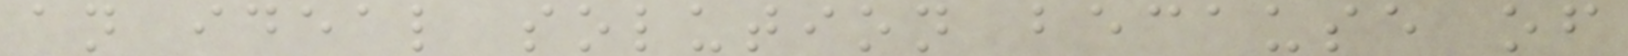an ideal solution because of
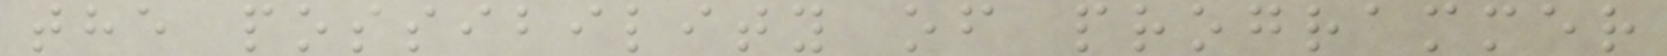the possibility of programmer
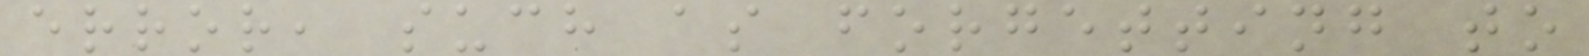error, such as forgetting to
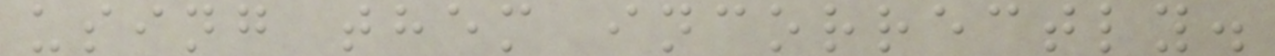using them incorrectly.
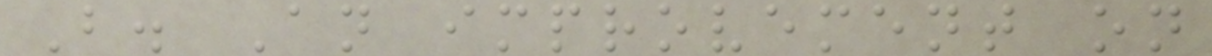B. An improvement on
